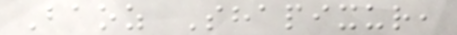Baoz Shapixur,
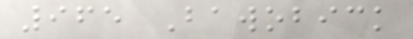965 Bawobick
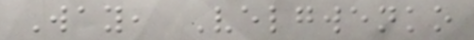Way, Velgwenko
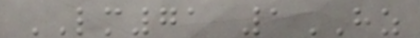LM71 1HZ
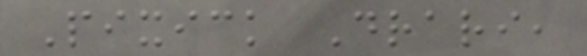Pixick Drari,
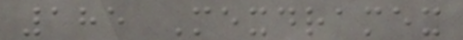185 Mexdramex
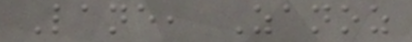Lane, Zanoz
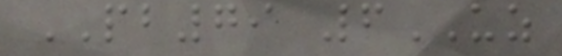PB79 6UZ
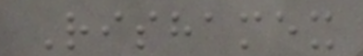Rishamex
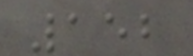152
